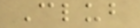Club
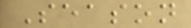Season
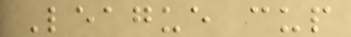League cup
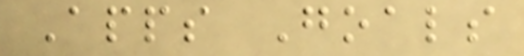Apps Goals
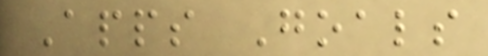Apps Goals
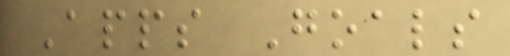Apps Goals
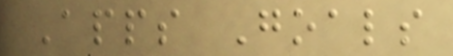Apps Goals
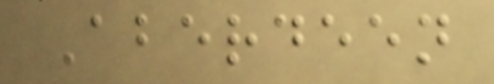Aberdeen
